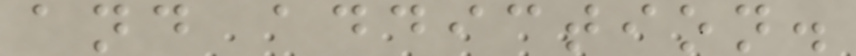and addiction.
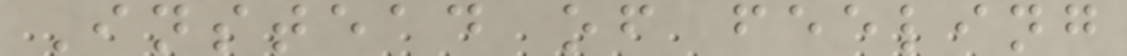Instead of feeling
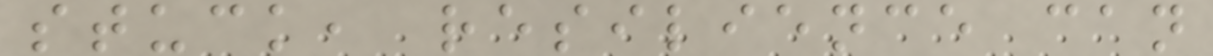stuck, resilience can
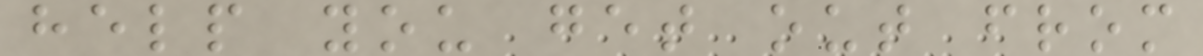help you get out from
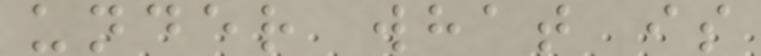under what is
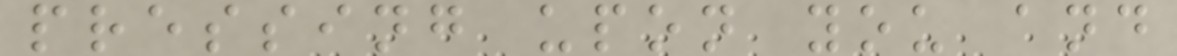pressing upon you and
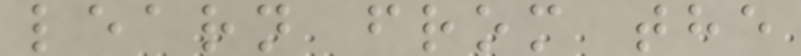learn from the
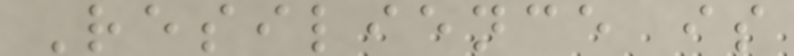Resilience is
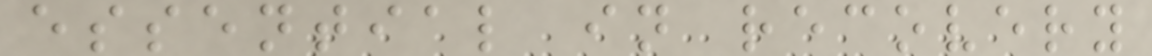essential in recovery
